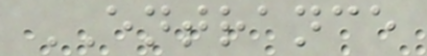ENTRANCE
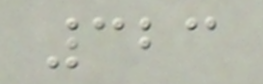323
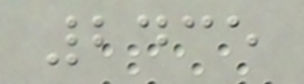2435
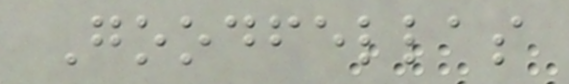Goodfellas
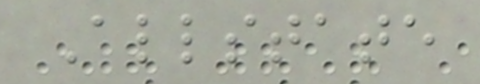Allstate
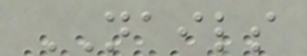NAILS
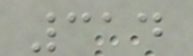314
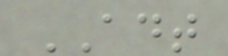ADT
